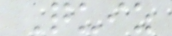Quiz
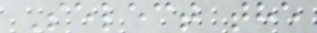Select the
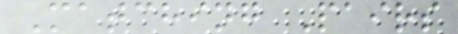Matching Pairs
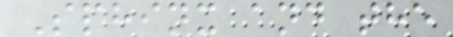Sphinx and the
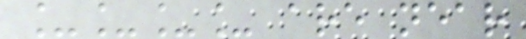____ are near
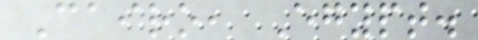Cairo, Egypt.
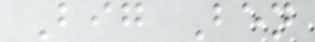Big Ben
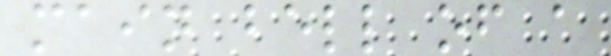main bell of a
